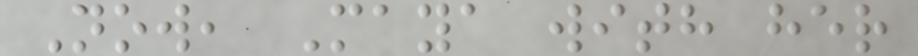Now, Maya with her
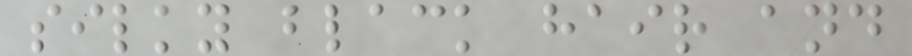silky black hair and
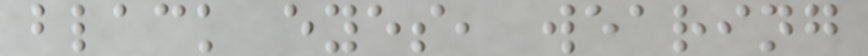black eyes, wearing
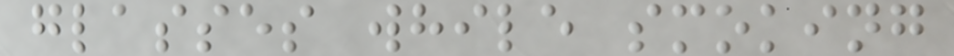glasses while smoking
